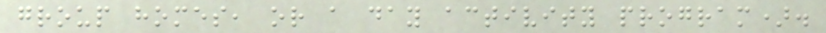group homes, or a day activity program).
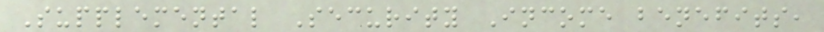Supplemental Security Income benefits,
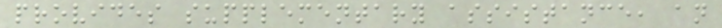provides supplementary assistance, an
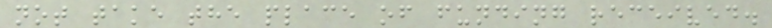not take the place of funding received.
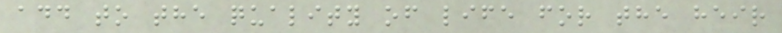add to the quality of life for the heir
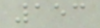153
